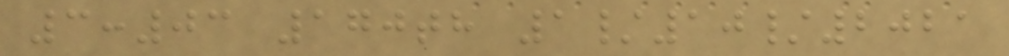3:03 170th 1/10/2021
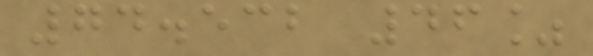74.532 46%
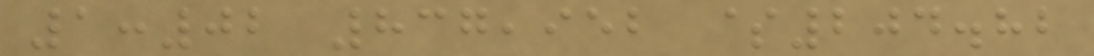1:02 837,952 $204.82
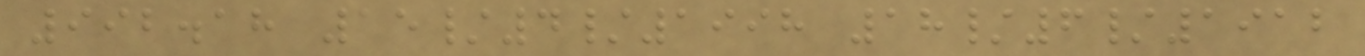992.18 15/4/1998 18/6/1912
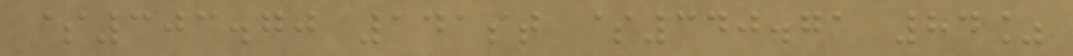$303.70 141st $340.71 84%
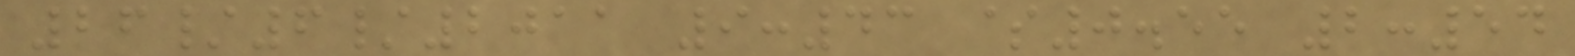26/6/2011 9:43 $0.55 2:54
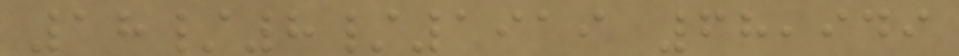18/8/1919 68,949
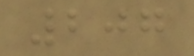207
